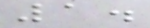1.
